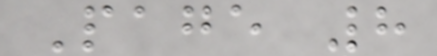Page 8
